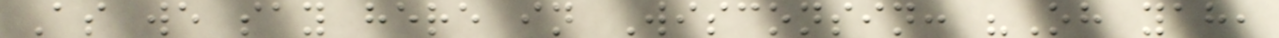As we say here in Wisconsin: "Oh yah,
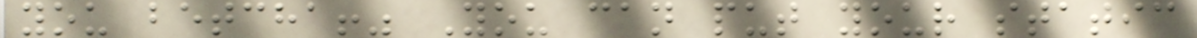you betcha!" You can put your static
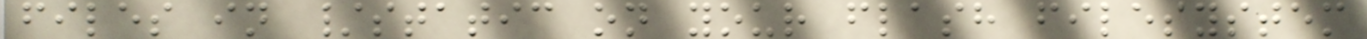files in /static on your flash filesystem
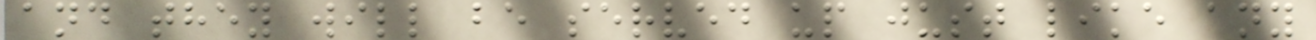and they will be served up just like any
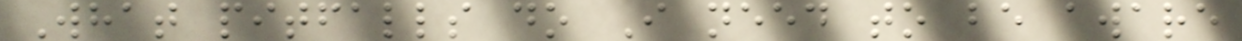What pitfalls do I need to be aware
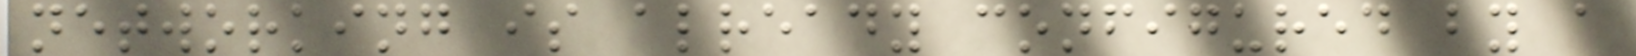networking is already configured by a
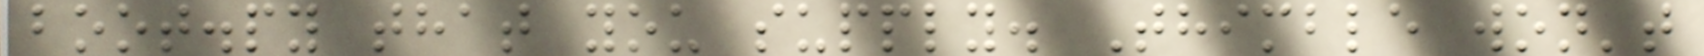boot.py that you supply. Thimble won't
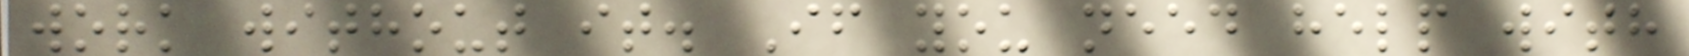work without it. If you need help with
